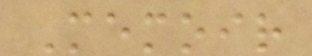Memoir
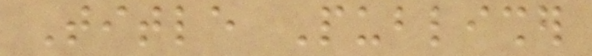Title Publisher
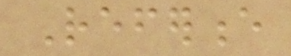Reference
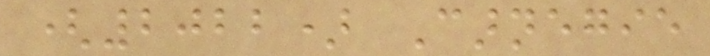(2022) Carnegie
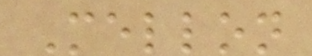Mellon
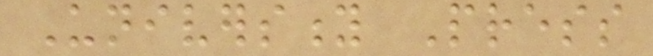University Press
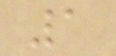1
